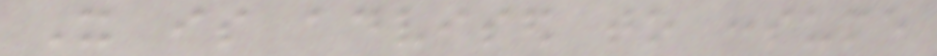It is advised to consume
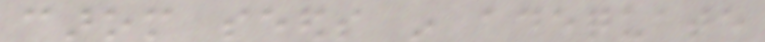carom seeds in adequate
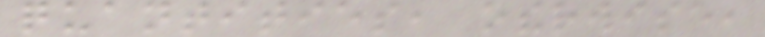quantities, otherwise,
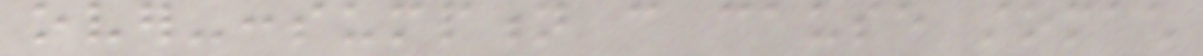over-consumption can cause stomach
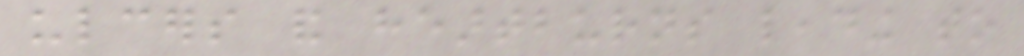ulcers and heartburns leading to
